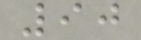90
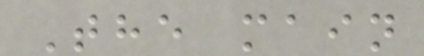The main
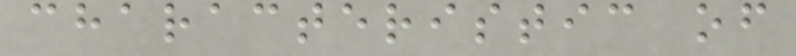characteristic of
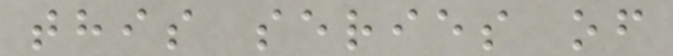this series of
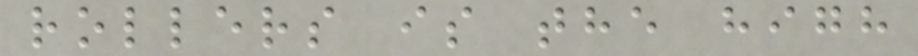rollers is the high
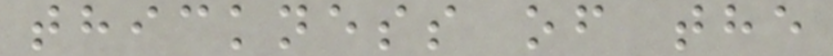thickness of the
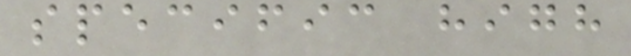specific high
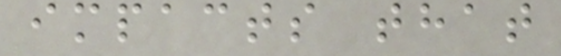impacts that
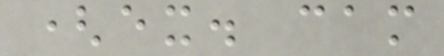(ex. cam
